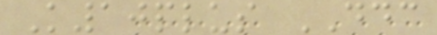K10plus DDC
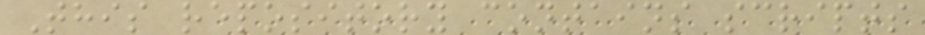This repository contains scripts
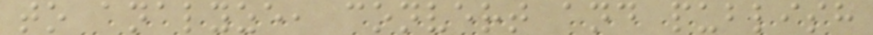to analyze, convert and publish
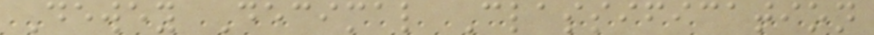Dewey Decimal Classification
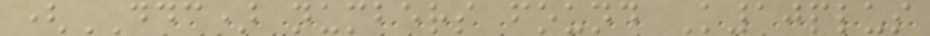(DDC) numbers found K10plus
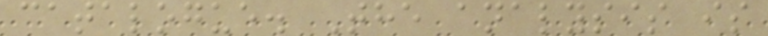catalogue. The analysis is
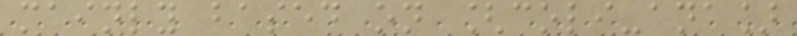mainly based on [coli-ana]
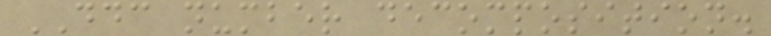DDC number decomposition.
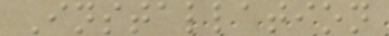Installation
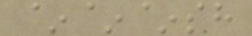~~~sh
